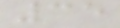35
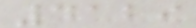4129
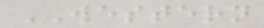WESTERN
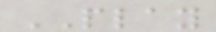PLAY
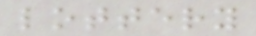lottery
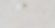a
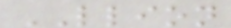LLION
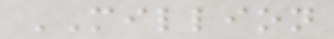MILLION
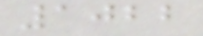1022
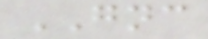GNC
